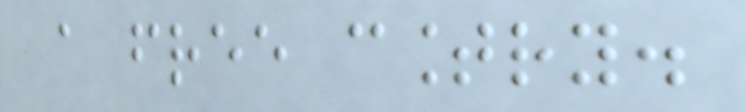a free country.
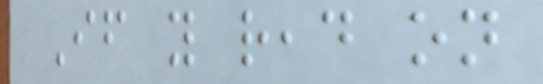If you read on
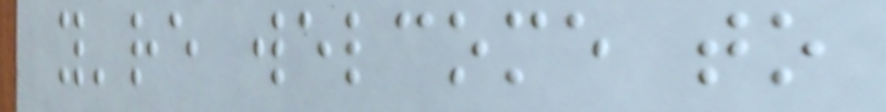you're welcome to
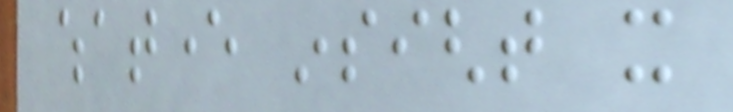whatever insight it
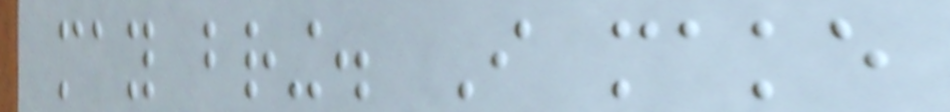may bring. I make
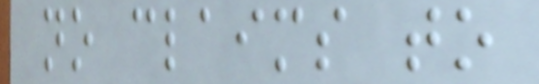no claims to
